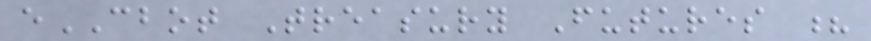eCBOT Treasury Futures ?
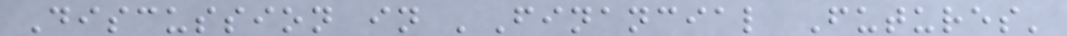Discussion in 'Financial Futures'
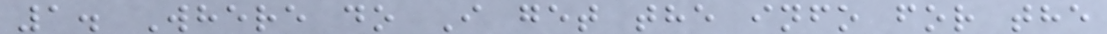1. Where do I get the info for the
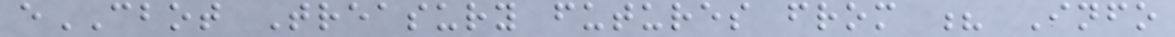eCBOT Treasury futures from ? Info
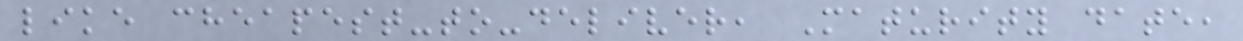like cheapest-to-deliver, Maturity date,
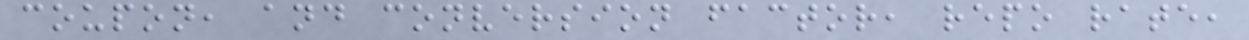coupon, and conversion factor, repo rate,
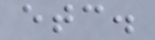etc.
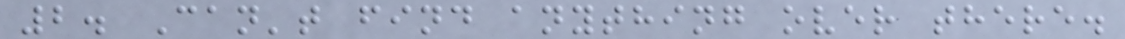2. Can't find anything over there.
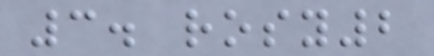3. rosy2
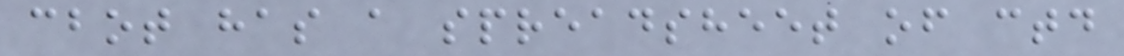cbot has a spreadsheet of ctd
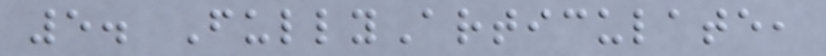5. FullyArticulate,
